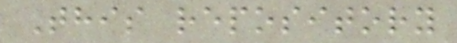This repository
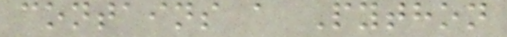contains a Python
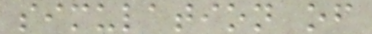simulation of
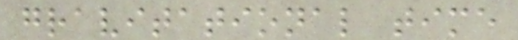gravitational time
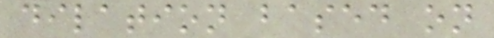dilation based on
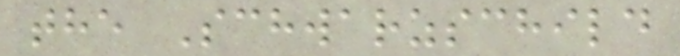the Schwarzschild
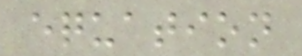equation
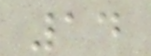14
